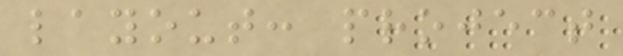layout: project
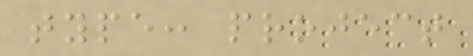type: project
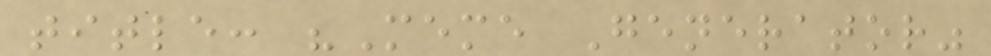title: "Meme Generator"
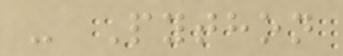- Python
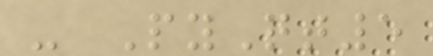- PyQt5
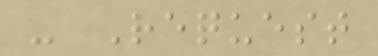- Request
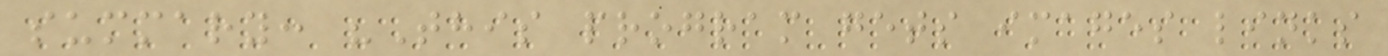summary: "This program gets images links
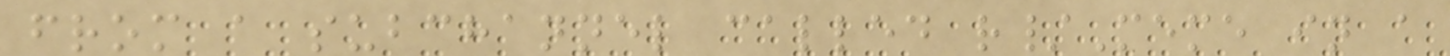from a subchannel called r/Meme in a
